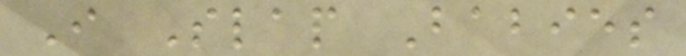I Slap Babies
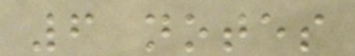6 notes
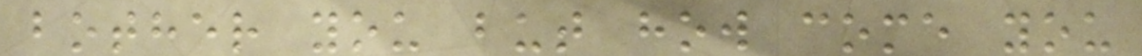bother you but how come you
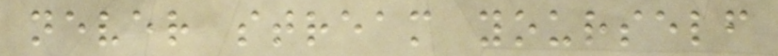never stream yourself
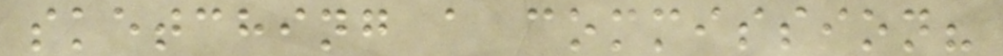sketching a commission?
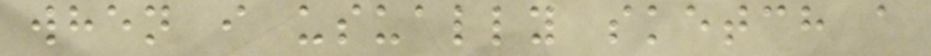when i usually sketch a
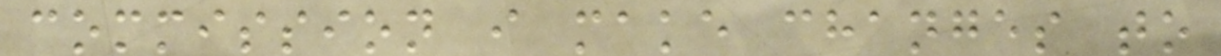commission i make changes to
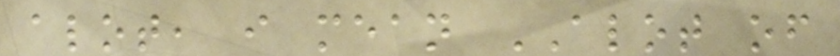alot, i mean ALOT of
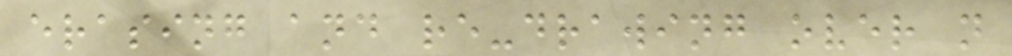erasing and re-drawing over n
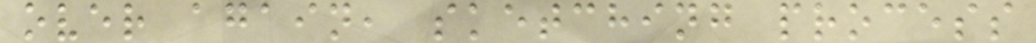over again, sketching process
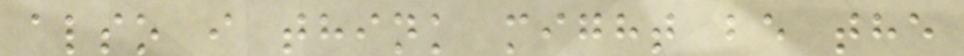also i think might be the
